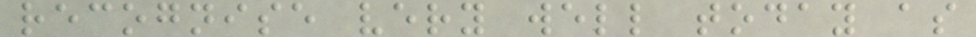recognise very well today as
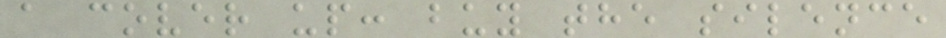a cover up: buy the silence
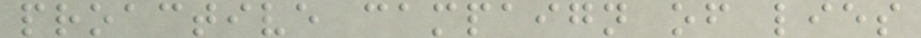proactive campaign of lies
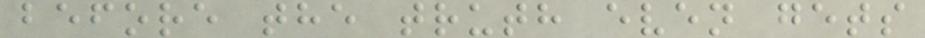before the truth even gets
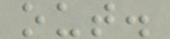out.
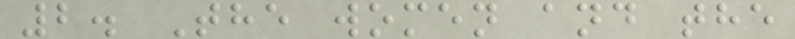2. The women and the
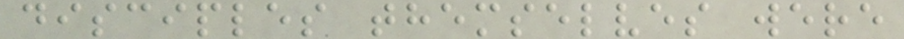disciples themselves were
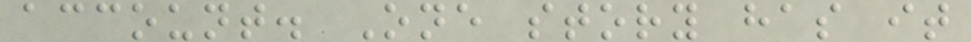account. One story has it
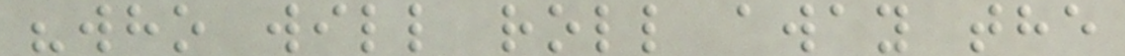"who will roll away the
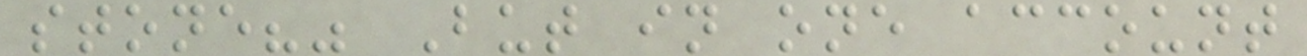stone?" But in one account
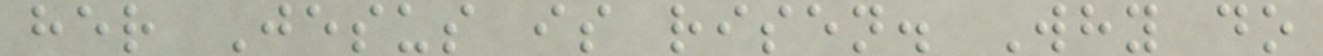her Jesus is risen. Why do
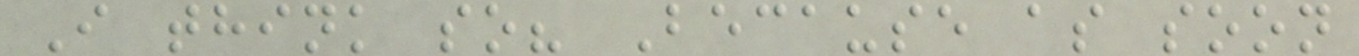I think so? Because as soon
